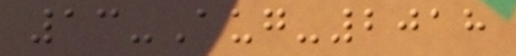13-Aug-2018
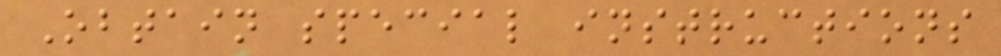Obtain special instructions
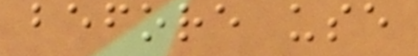before use
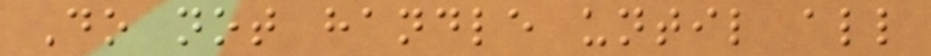Do not handle until all
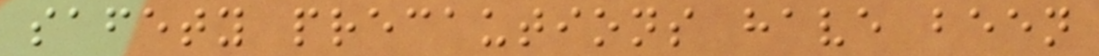safety precautions have been
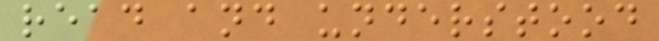read and understood
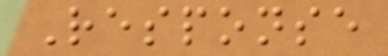Response
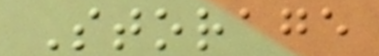Storage
